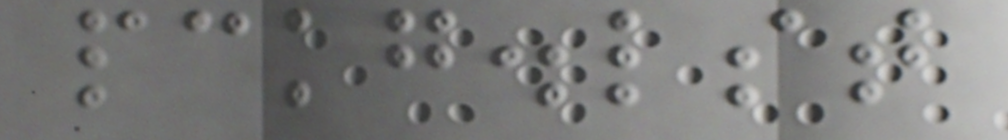pckg.lst
